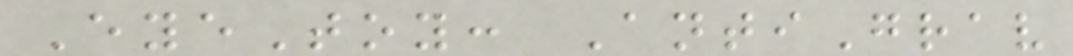EyeToy: AntiGrav
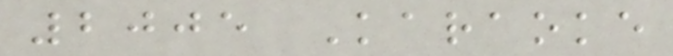2005 Karaoke
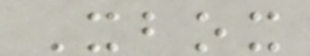Xbox
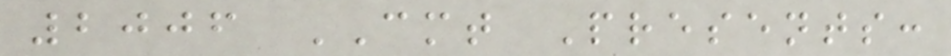2006 CMT Presents:
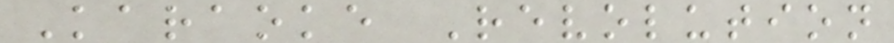Karaoke Revolution
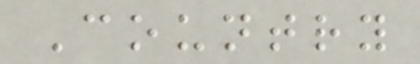Country
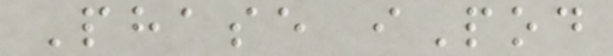Phase iPod
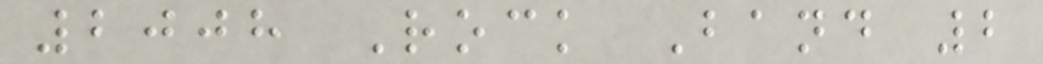2008 Rock Band 2
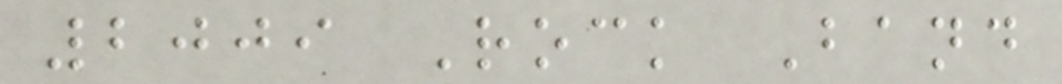2009 Rock Band
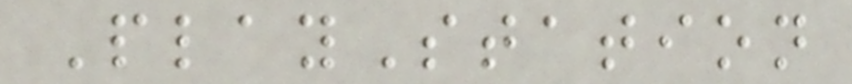PlayStation
